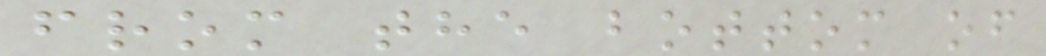from the bottom of
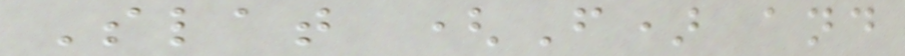Slat (F) and
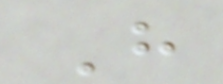H
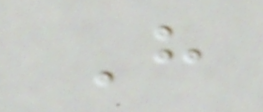H
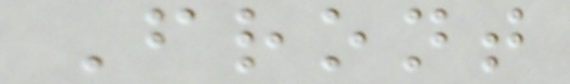Front
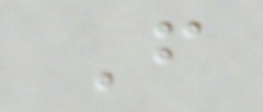F
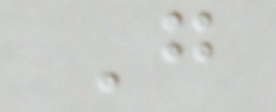G
